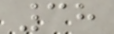38
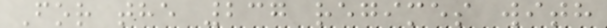For the 237 regimes with
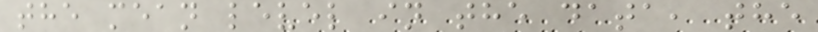the mean level in the data, the
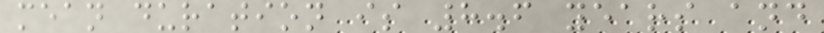mean duration is 8.6 years and
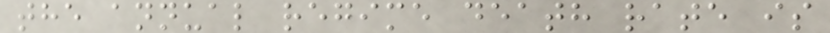the annual regime death rate is
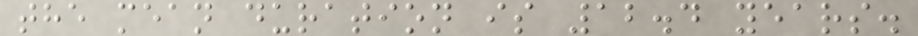the mean duration is 12.4 years.
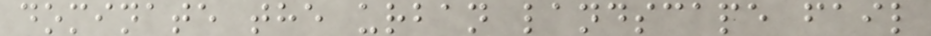dominate the urban landscape fail
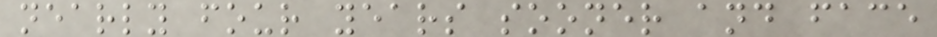nearly four years sooner and face
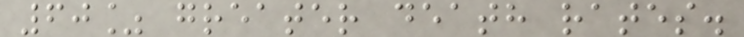60% greater death rates.
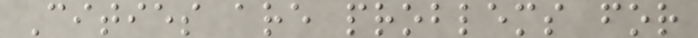Cities are problems for
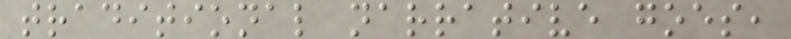traditional narrative goes,
